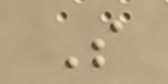S
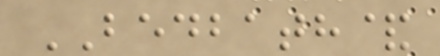BEDBATH&
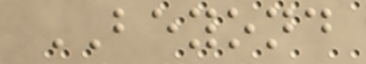BEYOND
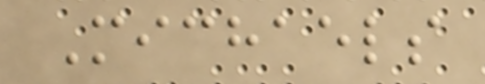Michaels
